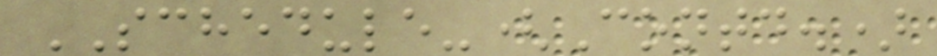SCHEDULE-(Contd.)
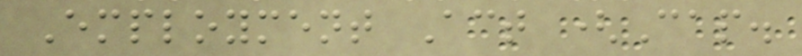Employment Act (Cap.
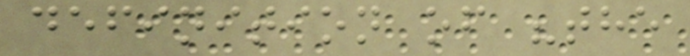definition of "the
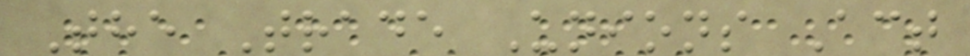The Trade Unions Act
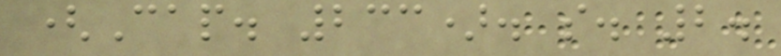(Cap. 233). s. 2.
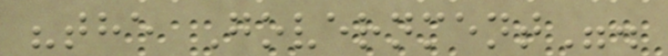"the Government".
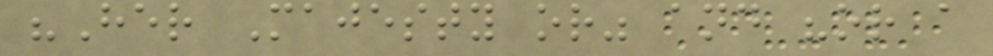"Her Majesty or" and "or a
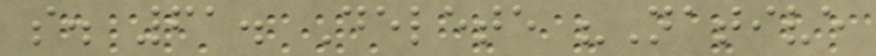s. 61. Delete "Native
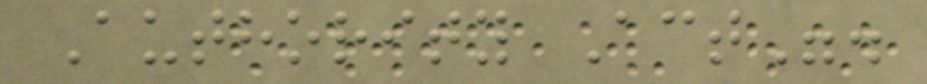Authority Act".
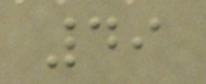49
